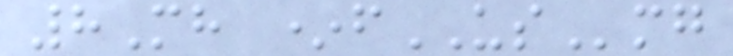8Mh *fUSmg
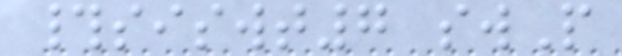#siswt7 swP
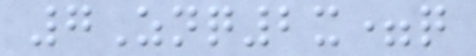7Znq2x=q
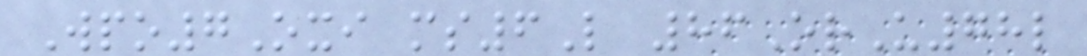Wpo7Oxi ms6L 86OrU78l
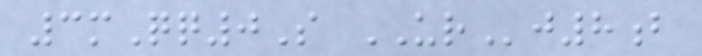3mQq0S URj8b
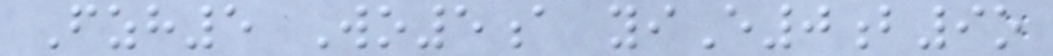Fzh5 Wo5a yiE0b9o
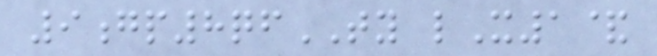9gp8qfTY lX1&
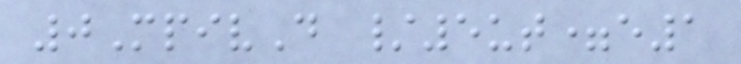0MpivD /5ut=e1
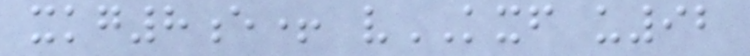xkg8e+ vKXF u92
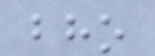bho
